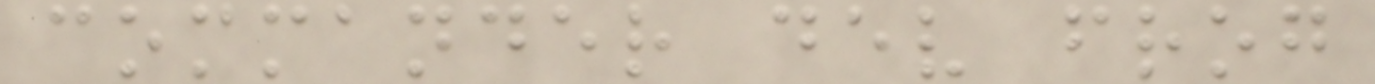commander dev frog
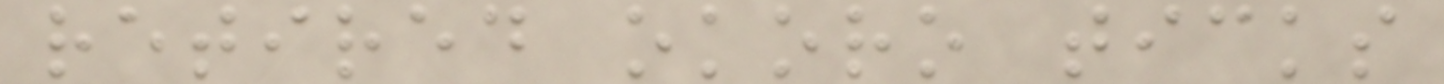retired okoro ticks
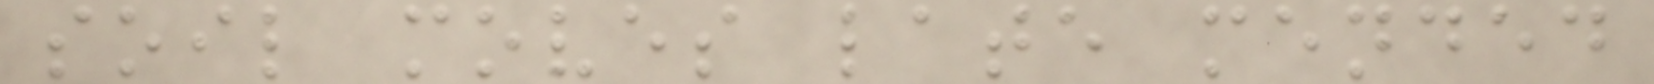soil moves late mended
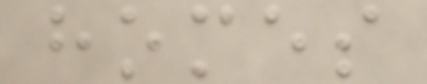homes
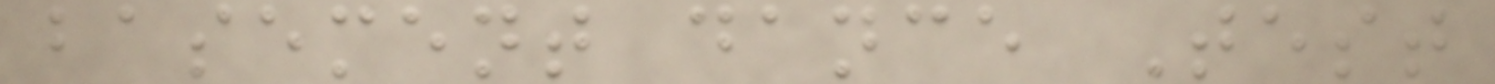basement dance Test
